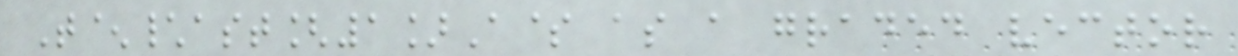T^\ast[1]A$ as a graded vector
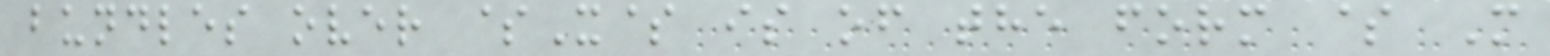bundles over $X$ is of the form $ M
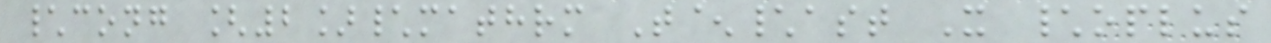\cong [2]\mathrm T^\ast X \oplus
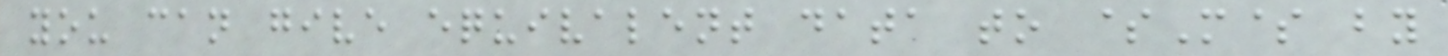you can give equivalent data to $M$ by
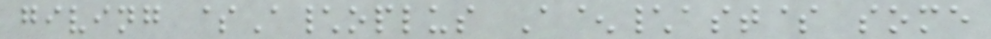giving $A\oplus A^\ast$ some
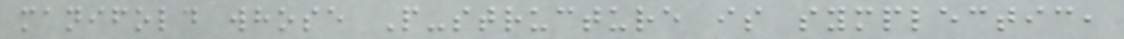manifold whose P-structure is symplectic,
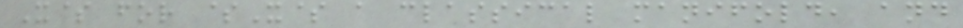X$ for $X$ a classical manifold, and
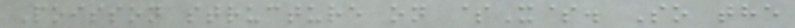Poisson structure on $X$. So the
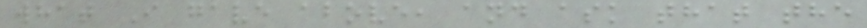what I gave above, and ask that the
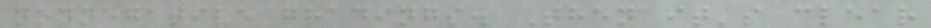nonnegative gradings. Then it's clear
